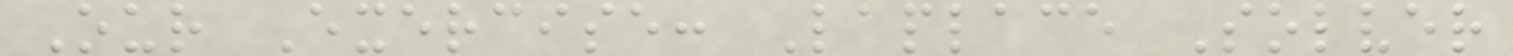Our Exercise: Laplace Solver
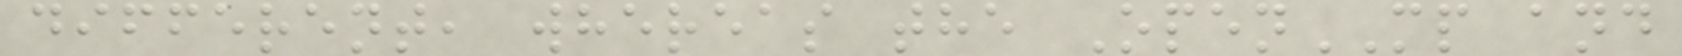different, whereas the OpenMP and
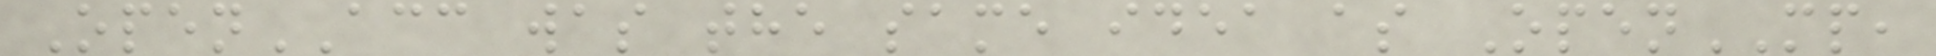OpenACC was the same idea as OpenMP,
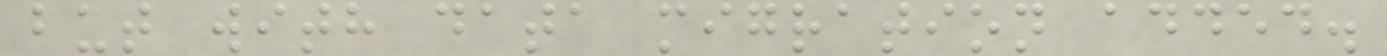but with data migration added.
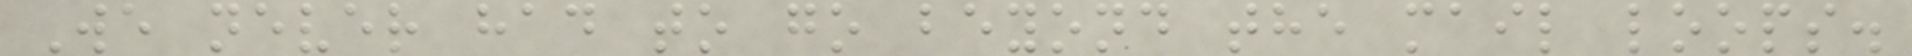We never had to go beyond the mail loops.
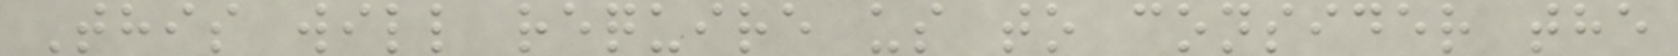This will require us to consider the
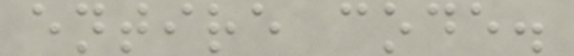entire code.
